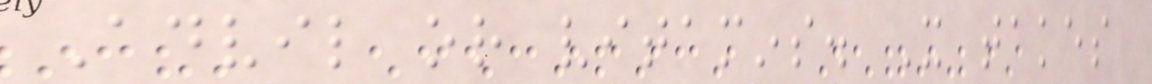Advil or vitamins. It takes
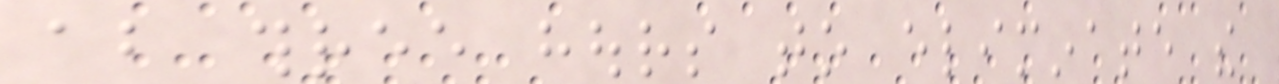about three hours to eliminate the
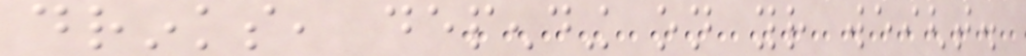drinks, depending on your weight.
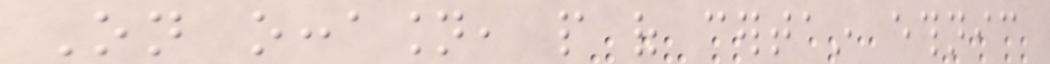On occasion, people of certain ethnic
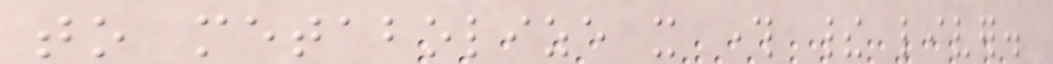to metabolize it through their liver.
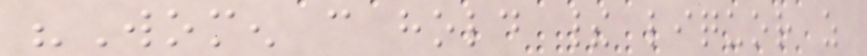"Women can hold their liquor as
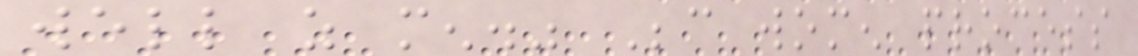well as men." Because women process
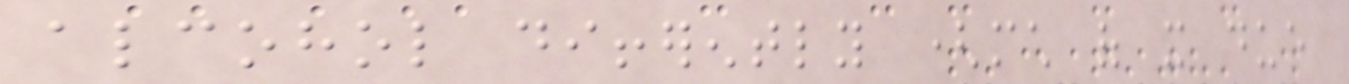alcohol differently (much of it due
